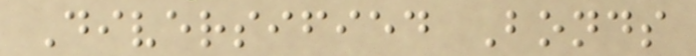Diversified Bonds
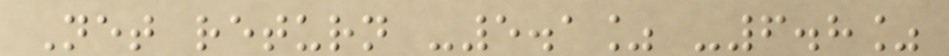Net return -5.1% -6.8%
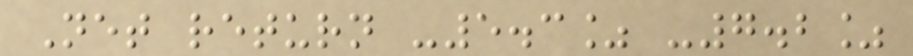Net return -5.3% -7.2%
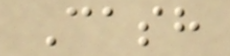Cash
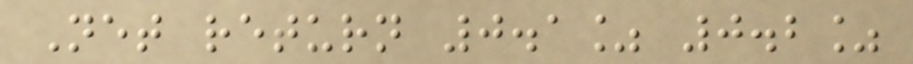Net return 0.1% 0.2%
